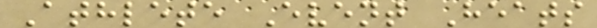Athlete Event Heats
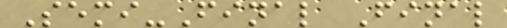Semi-Final Final
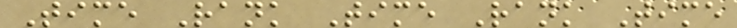Time Rank Time Rank Time
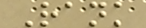Rank
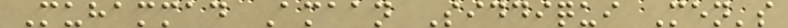Muhammad Amaan Siddiqui Men's
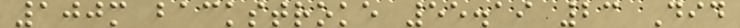100m backstroke 55.19 23 Did
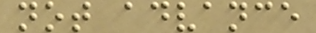not advance
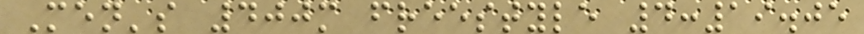Men's 400m freestyle 4:19.05
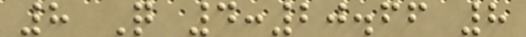8 Q 4:20.66 8
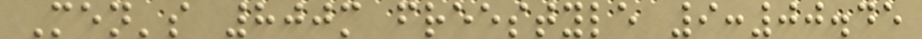Men's 800m freestyle 9:00.45
